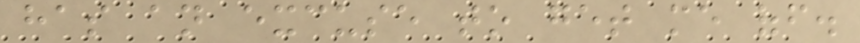has an excuse to get me off.
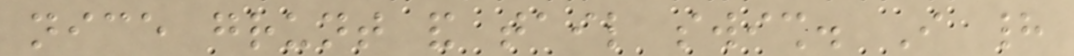nice grunt and tail swish. I had
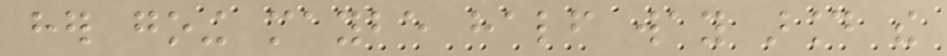her going maybe half way around the
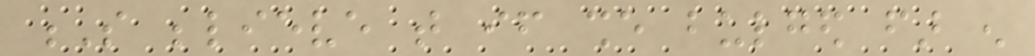S believe that if she bulged far enough
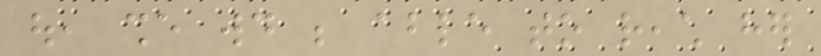out, she would be able to reach her
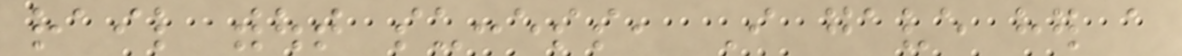rail without success, I gave her a
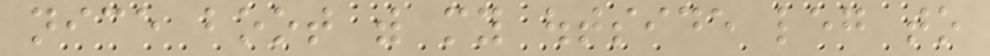nice boot with my outside leg to
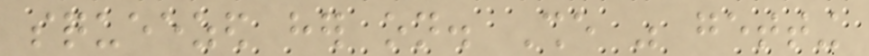squeezed her on. She was getting
